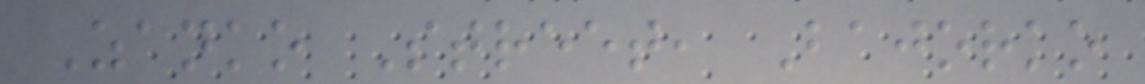Zanko Street, Bajorko
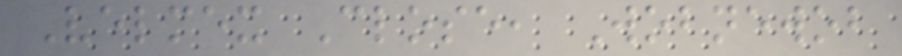Velmex Close, Wobnewob
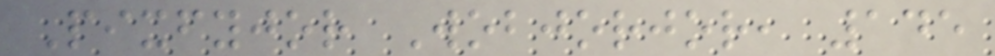Pixfyjor Wobjorjor, 145
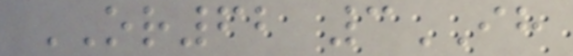OR62 3IH
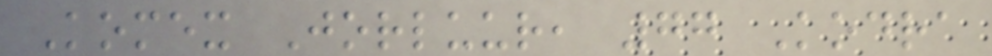Komex Jorluur, 77 Kodra
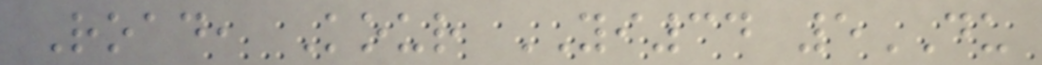Road, Kour YI34 5DU
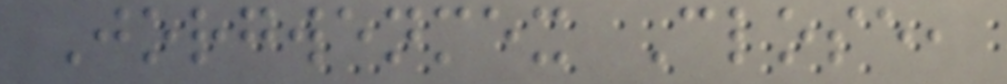Jorgwenmex Close,
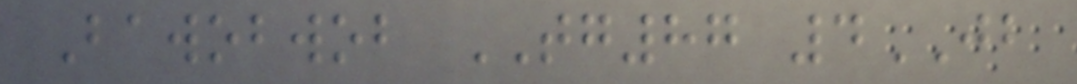Bawobwob TG87 4JB
